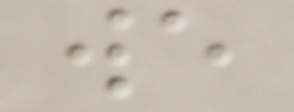we
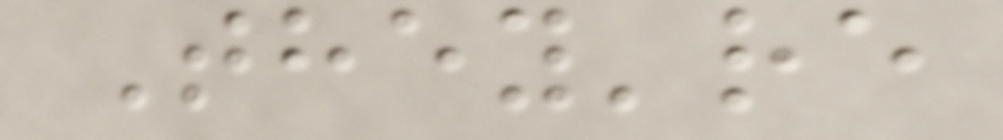They're
